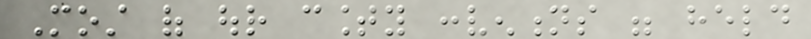Most of our county conventions were held
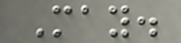May.
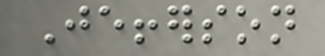Jefferson
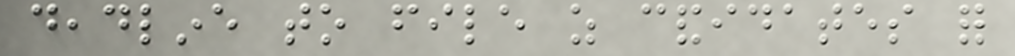deadline to file as candidates for
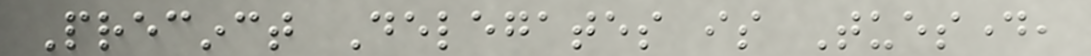Precinct Delegates is Tuesday,
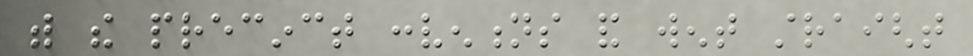with the precinct conventions and went straight
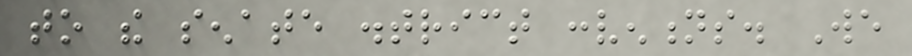to the senate district conventions. We
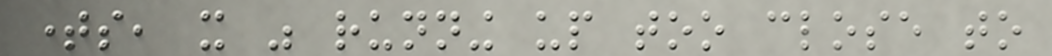times, it was running up too close to
